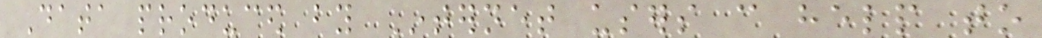Data produced by Internet users can help to
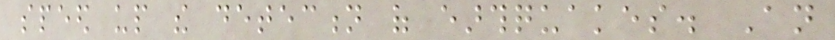speed up the detection of earthquakes. An
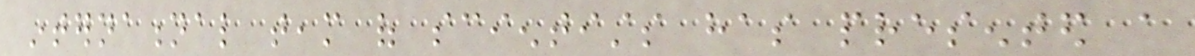international team of scientists has presented a
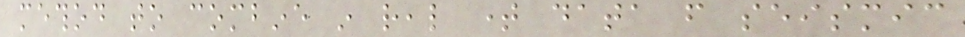method to combine in real time data from seismic
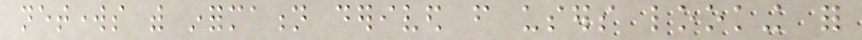networks with information derived from users looking for
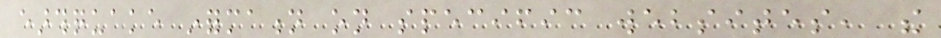earthquake information on specific websites, the
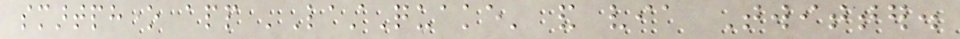smartphone app 'LastQuake' and via Twitter.
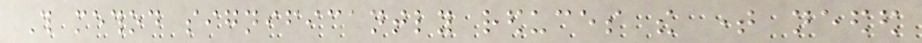This method significantly reduces the time needed
